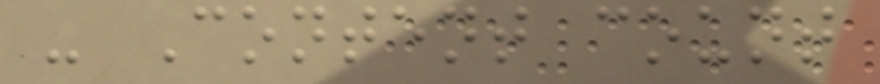- Content count
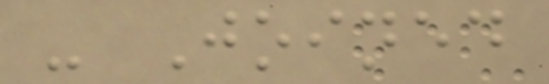- Joined
